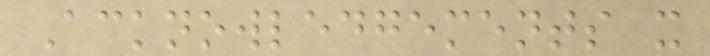Acknowledgements x
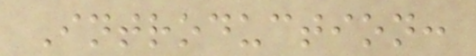Introduction:
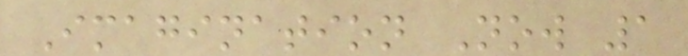Imagination Now 1
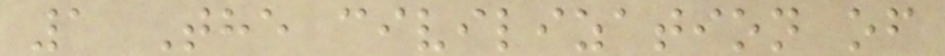1 The civilization of
